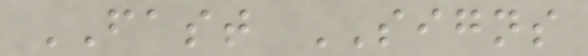FAST SIGNS
